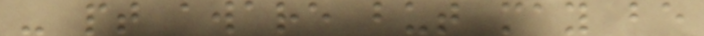- pt aware but may be
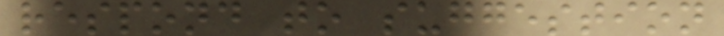respond to suggestion
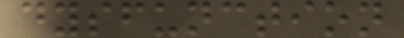dysfunction
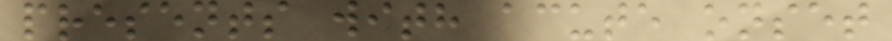presents with acute onset
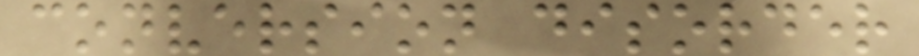conversion disorder
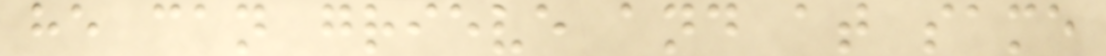he can grieve and at same
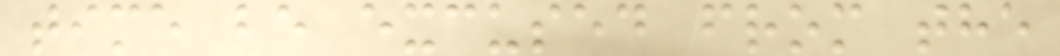time be excused from the
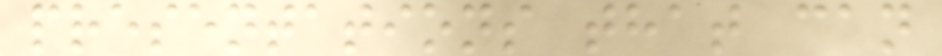presentations that can
